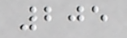205
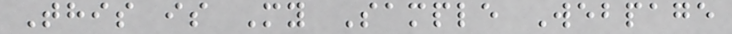This is My Sample Webpage
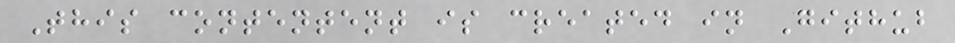This contentent is created in Github
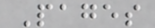Pages
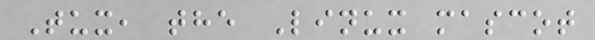Tux, the Linux mascot
